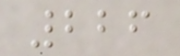226
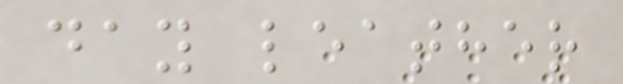day leather
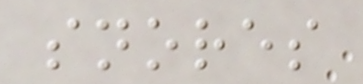snores
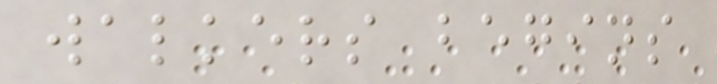walkers begins
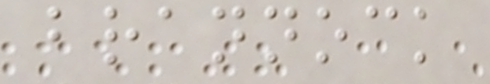brannock
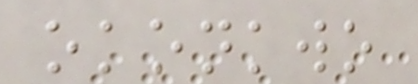okonkwo
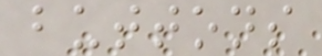buttons
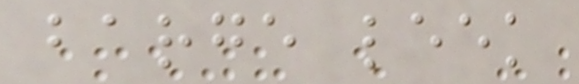barge leek
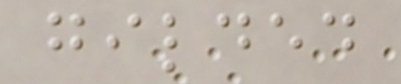gilded
